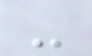-
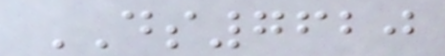DS7620
